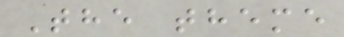The theme
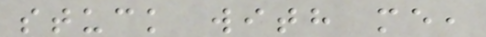stuck with me,
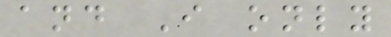and I only
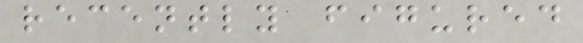recently figured
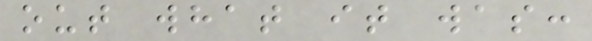out what it was:
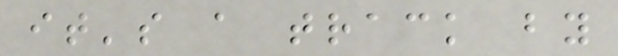it's a track by
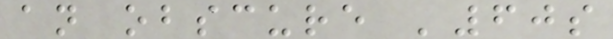an obscure '60s
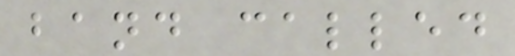band called
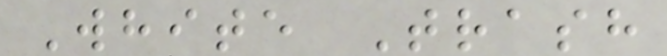White Trash
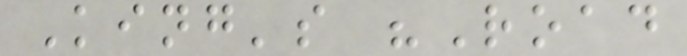King's "Road
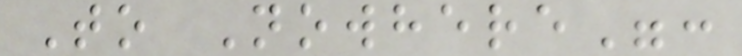To Nowhere":
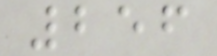256
